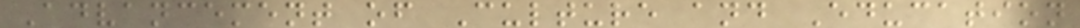Advancement of Culture and Education
